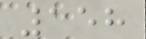158
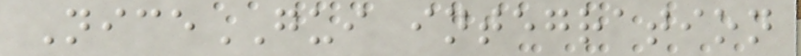NiceGUI integration
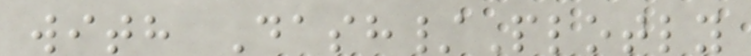with Dash/Plotly
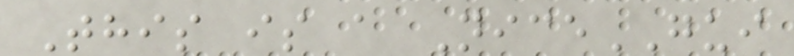This is a NiceGUI
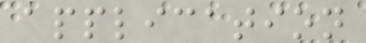application
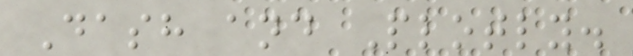Dash and Plotly.
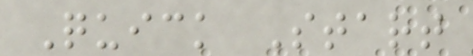Quick Start
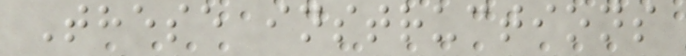These instructions
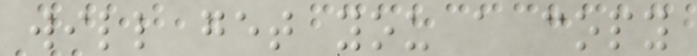will get you a copy
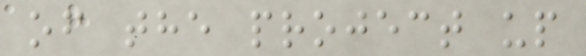of the project up
